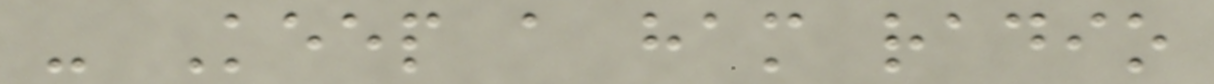- Keep a ham radio
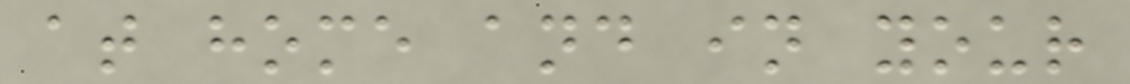at home and in your
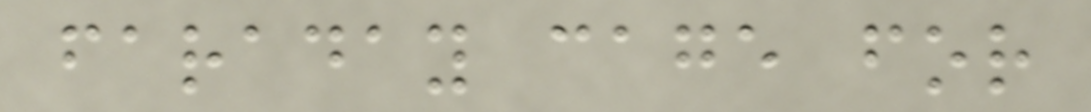faraday cage for
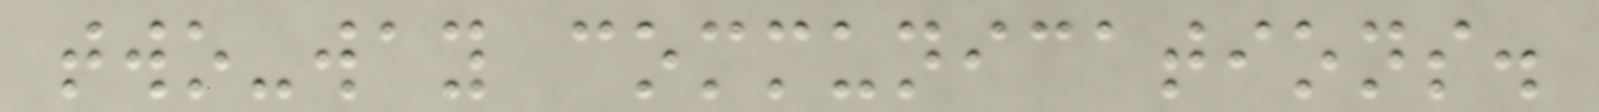two-way communications.
